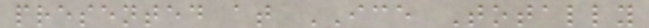presented at ICE Totally
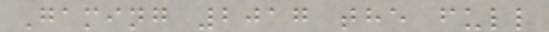Gaming 2017 the full
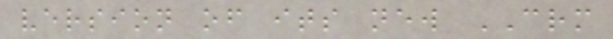version of its new CRM
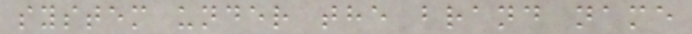system under the brand name
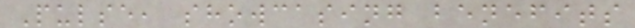Pulse, showcasing benefits
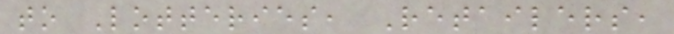to Lotteries, Retailers,
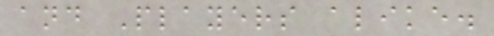and Players alike.
